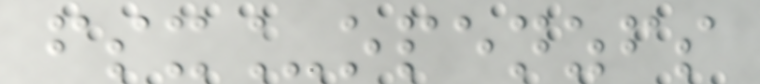fsx_openzfs
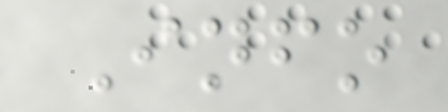Info
